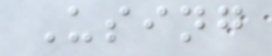Using
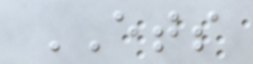ETS
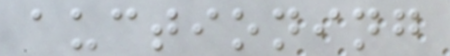auctioning
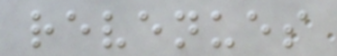revenues
